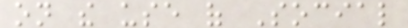on the use of Social
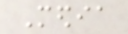Media
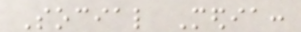Social Media:
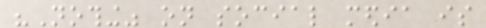"Nothing" on social media is
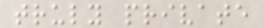truly private
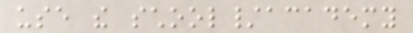use the school/academy
